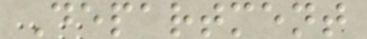Department
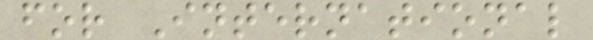for International
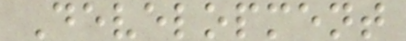Development
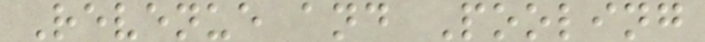Revenue and Pooling
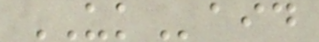UKaid
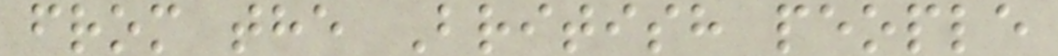from the British people
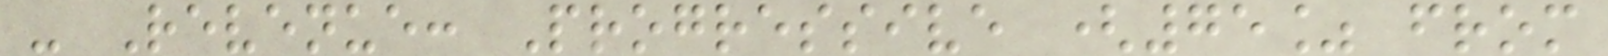- Revenue: Progressive (75% from
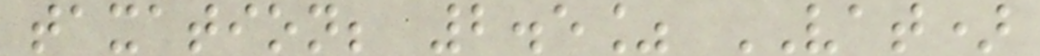taxation; 2.5% VAT)
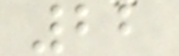22
